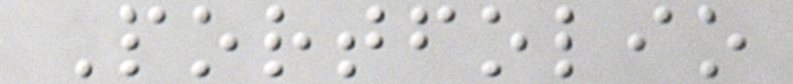Portfolio
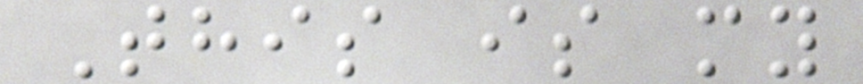This is my
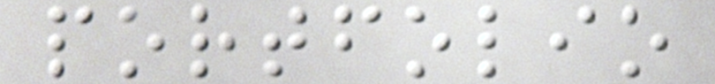portfolio
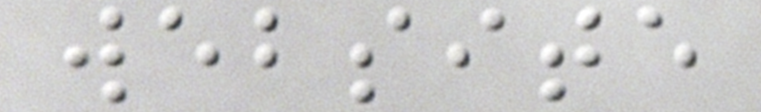website
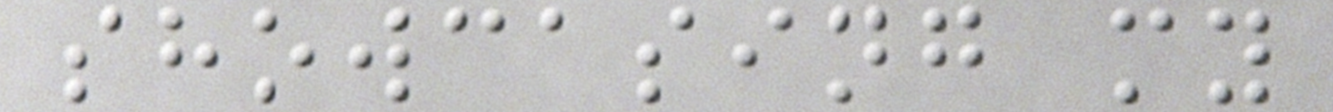showcasing my
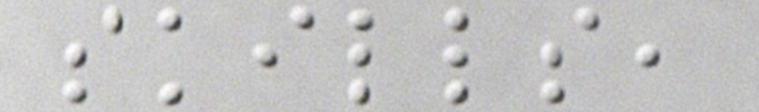skills,
